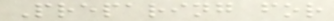Preparing for
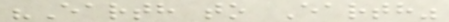"Earth to Earth"
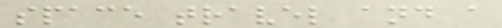space travel and a
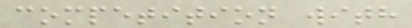competition with
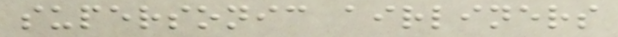supersonic airliners
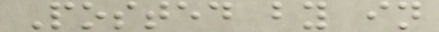Posted by in
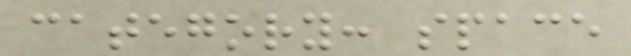category: space
